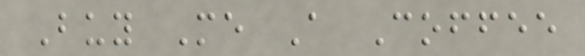Buy Me A Coffee
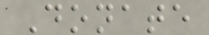Donate
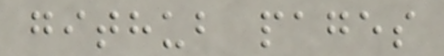github pages
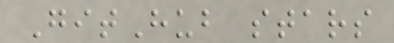GitHub stars
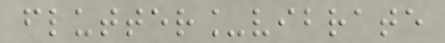flutter_vibrate
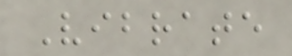Vibrate
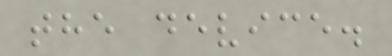the device.
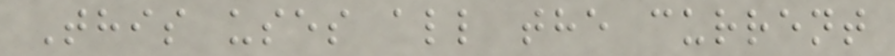This uses all the current
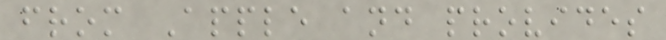from Apple and provides
